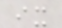ix
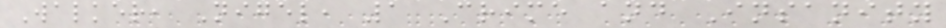Walker, Nigel, 1 Crime and Insanity
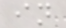in
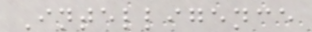Intelligence
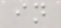in
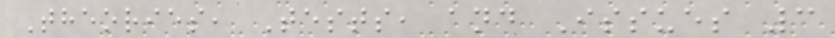Theories, Tests, and Issues 3
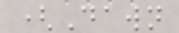(Dawn
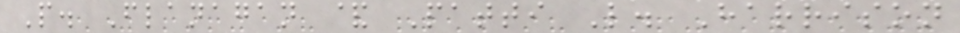P. Flanagan & Patti L. Harrison
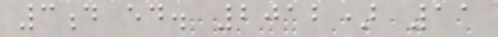3d ed. 2012) 11
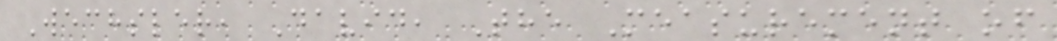Wechsler, David, The Measurement of
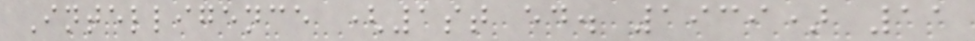Intelligence (1st ed. 1939) 11
